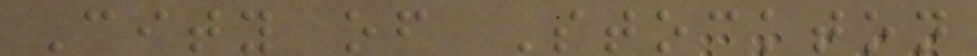City of Stockton
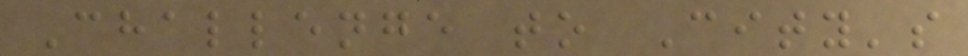Challenge to City's
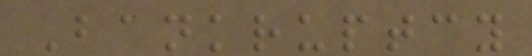Bankruptcy
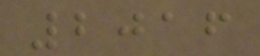2016
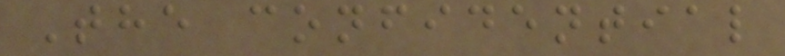The confidential
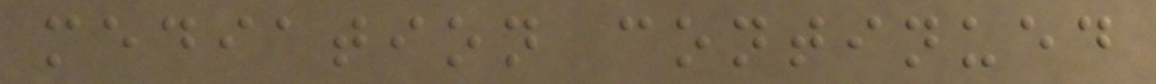mediation continued
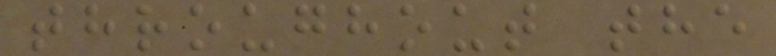throughout the
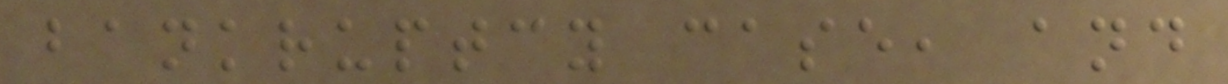bankruptcy case, and
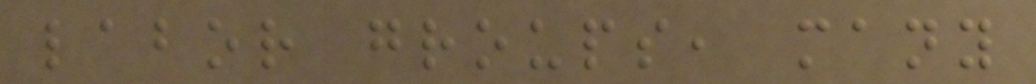labor groups, many
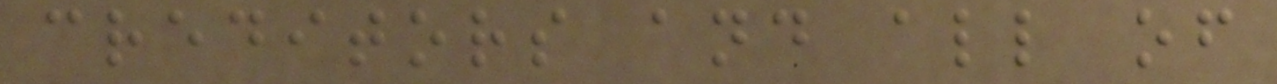creditors and all of
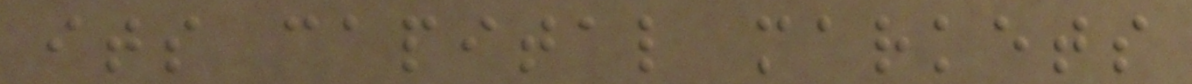its capital markets
